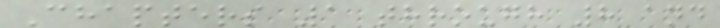Chapters 1 through 8 and
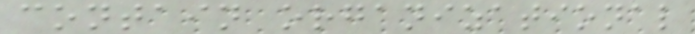contain organizational
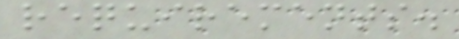requirements.
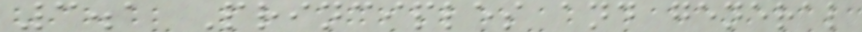3.1 Principles and general
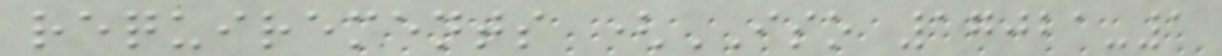requirements (ISO 17021-1
